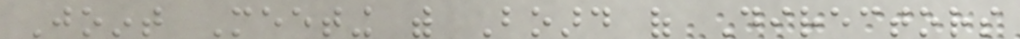Joint Meeting with Board of Directors
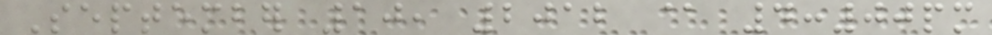September 10, 2012 @ 4:00pm
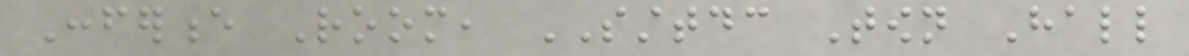Conference Room, SSTTDC Town Hall
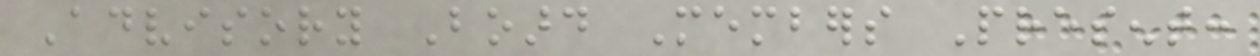Advisory Board Members Present:
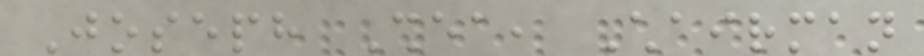Joseph Shea, Chairman
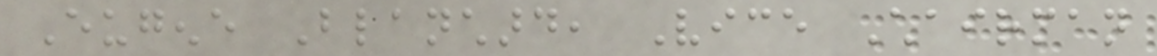Eugene Blanchard, Vice Chairman
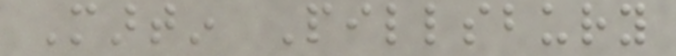Martin Pillsbury
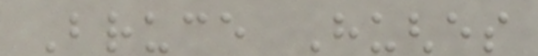Bruce Hughes
